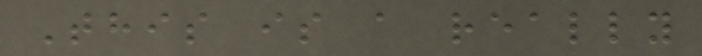This is a really
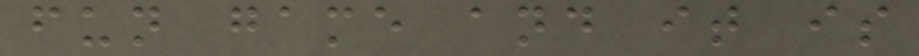fun game and it is
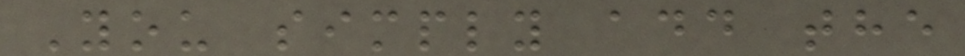You simply add the
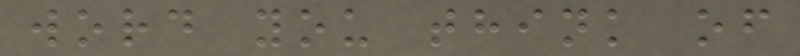word you think of
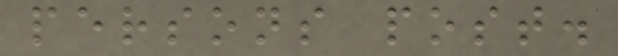persons post.
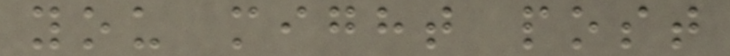you might post
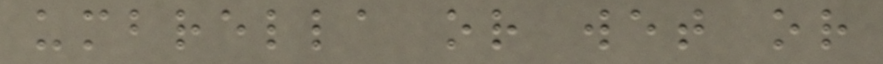umbrella or wet or
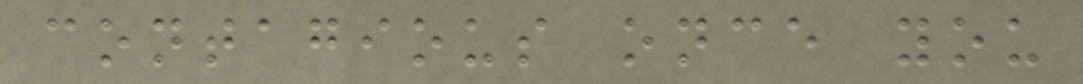contagious once you
